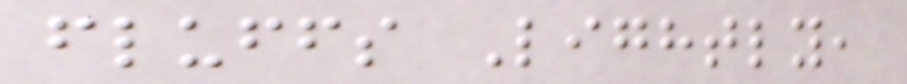fluffs Lightly,
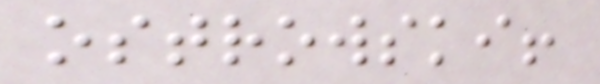ostrowski!
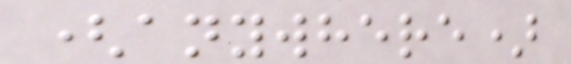(anywhere)
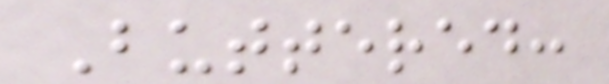Buttered:
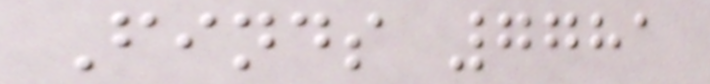Finds 7781
